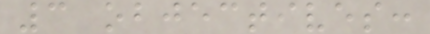3 objectives:
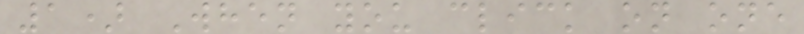1) When you click on one
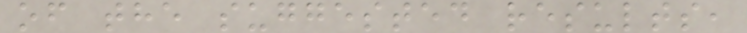of the suggested results,
